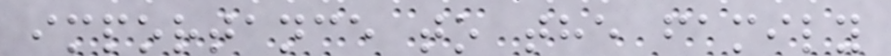importance to the family
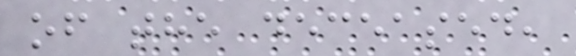of the deceased,
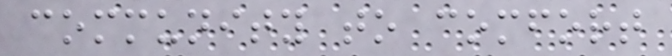community to comfort
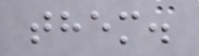them.
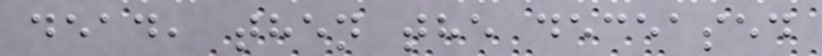dead, then the deceased
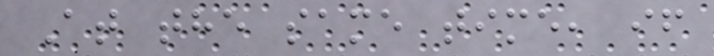At the same time, if
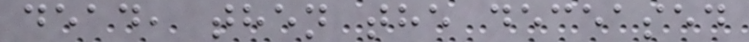dead, then the deceased
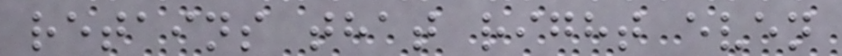retains that right even
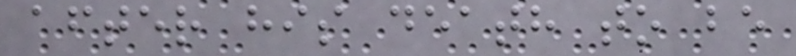after his death to be
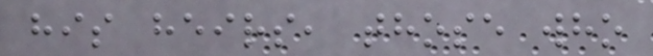his heirs, those who
